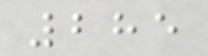285
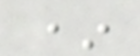*
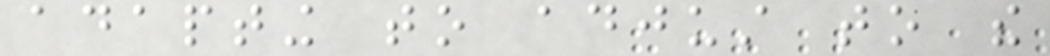adapting to adjust to the
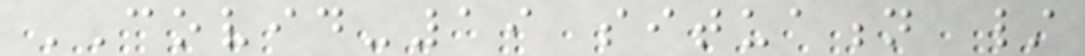COVID-19 situation /
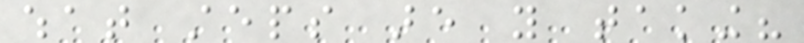what steps are you taking?
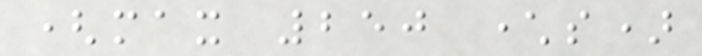(max 250 characters)
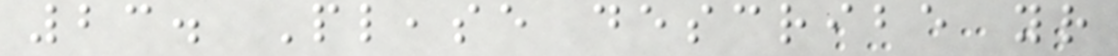23. Please describe your
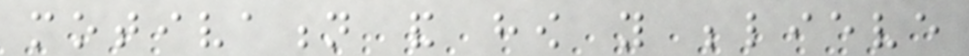motivation and how you believe
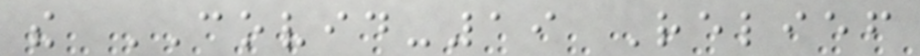the COVID-19 Relief
